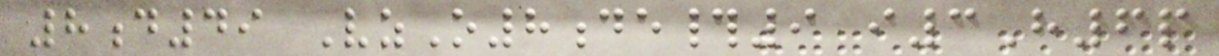8d49 VzO8de#9 i3H6p
